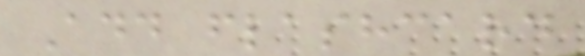Add flashcard
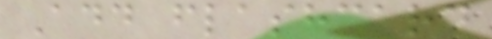Add flashcard
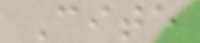Cite
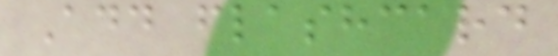Add flashcard
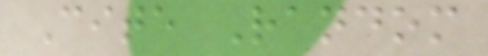Cite Random
